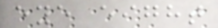eye eight
